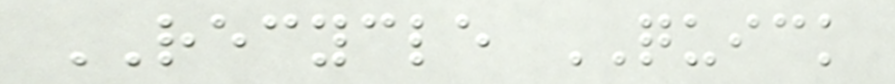RECYCLE QUICK
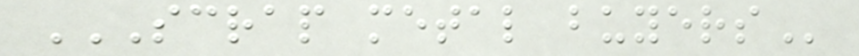SCRAP METAL BUYERS
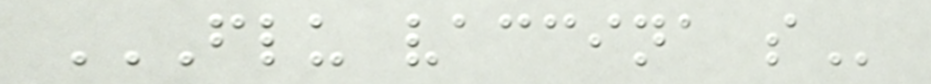FLU VACCINA S
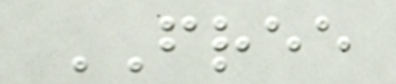FREE
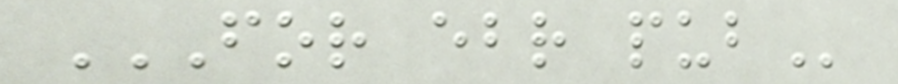FOR EBR PUB
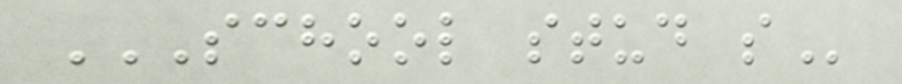SCHOOL STUD S
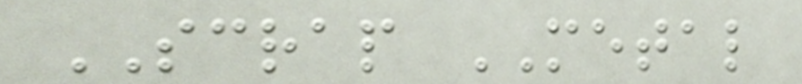SCRAP METAL
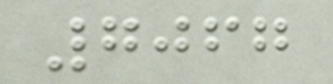7067
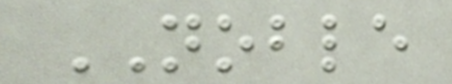NOBLE
